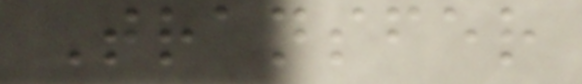Transfer
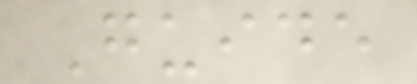Guide
